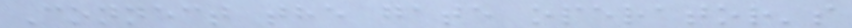Connect the gate operator's
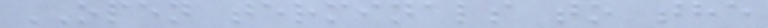OPEN terminals to the
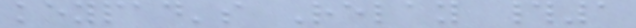keypad's Relay #1
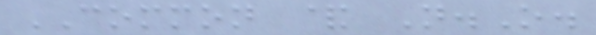COMMON & N.O.
